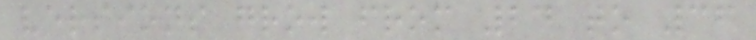versions grow from 24 to 36
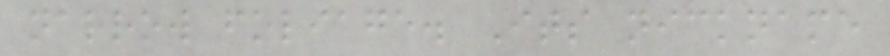narrow foliage. Its nickname
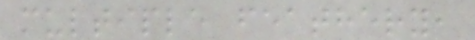multiple feathery,
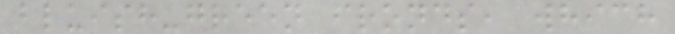bluish-green fronds, which
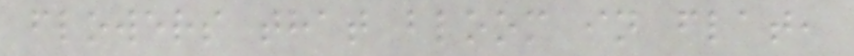flowers that bloom in flat,
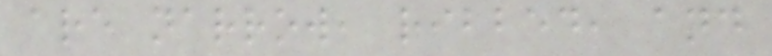are narrow, ribbed, and
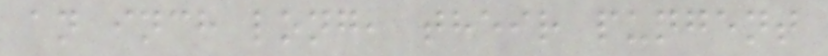an inch long, their pungent
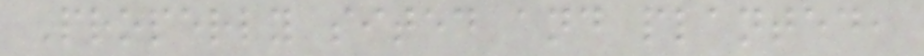Properly sited and planted,
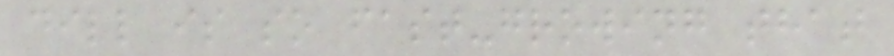dill is so fast-growing that
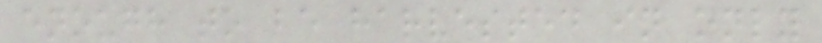enough to be harvested in only
